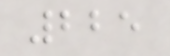225
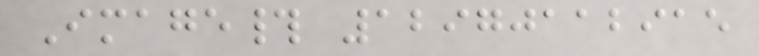Image# 12970112915
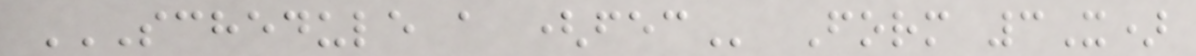SCHEDULE A (FEC Form 3X)
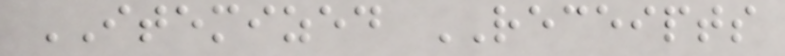ITEMIZED RECEIPTS
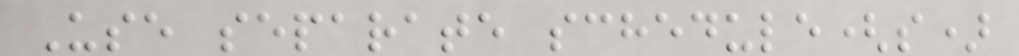Use separate schedule(s)
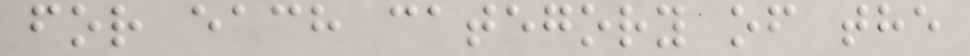for each category of the
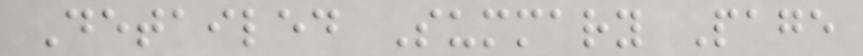Detailed Summary Page
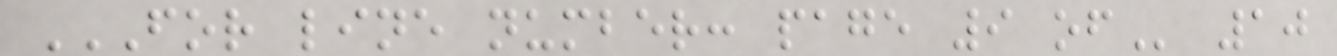FOR LINE NUMBER: PAGE 9 OF 10
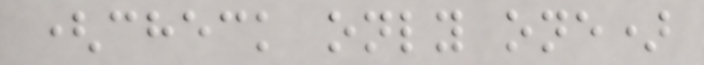(check only one)
